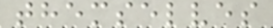themselves
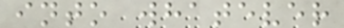into whatever
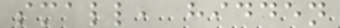small, hidden
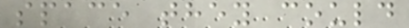space they could
